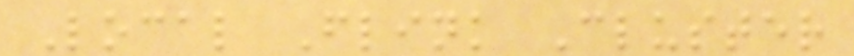Local Flink Cluster
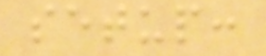setup:
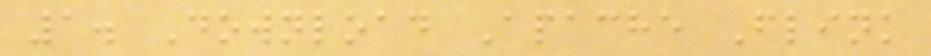1. Download Apache Flink
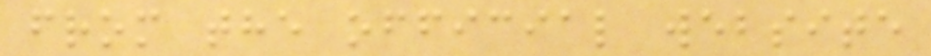from the official website
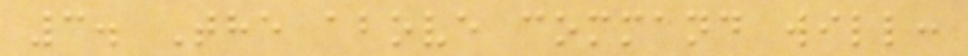3. The above command will:
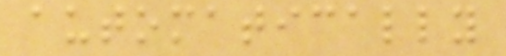automatically
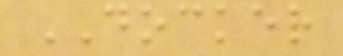DOCKER
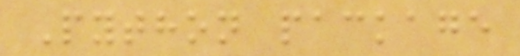Python package
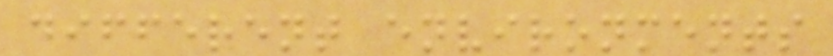different environments
